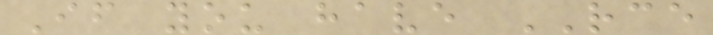If you have RCE
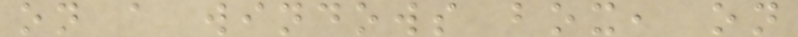on a windows box, on
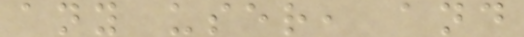any user, and
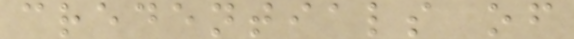credentials of
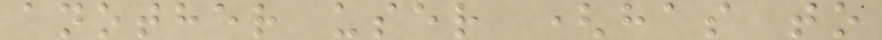another user (has to
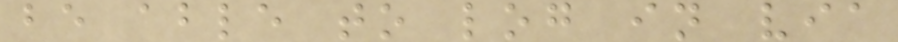be able to log in via
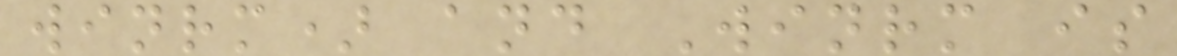winrm) and Winrm is
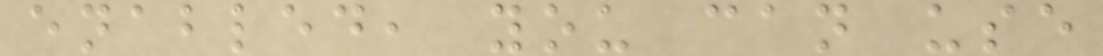enabled, you can use
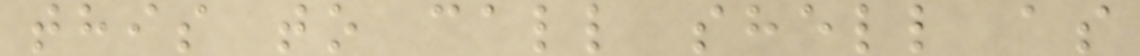this to call shell as
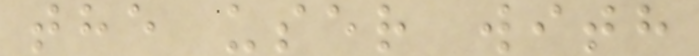the user with
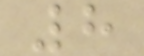8
